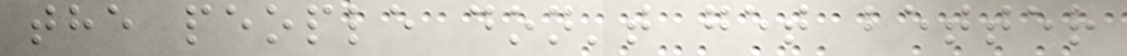the people don't get better
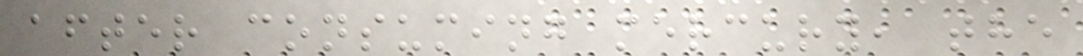after consuming mercury, the
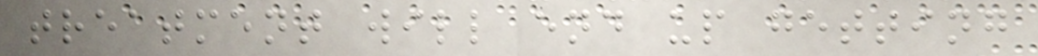treatment will end up getting
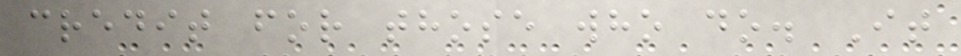credit for those who do. It
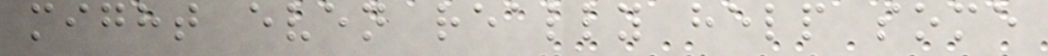might even really help some
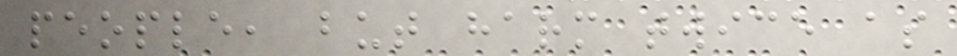people, but harm twice as
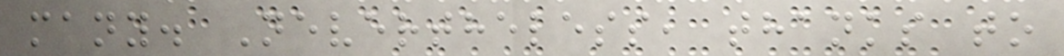many. Nevertheless, thanks to
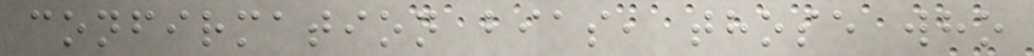confirmation bias, those who
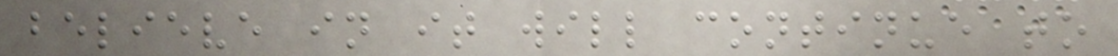believe in it will continue to
